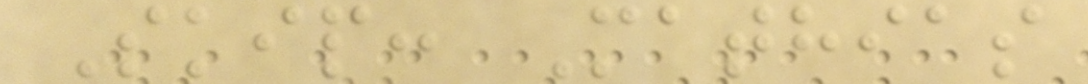Skip: Mathias
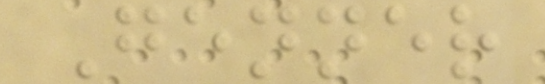Genner
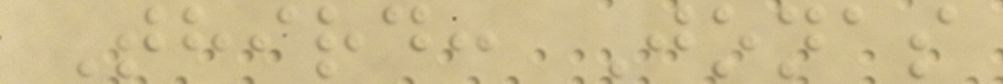Third: Jonas
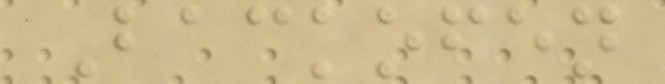Backofen
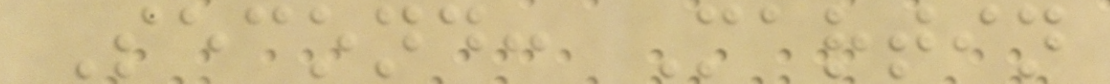Second: Martin
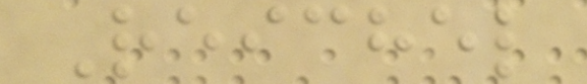Reichel
